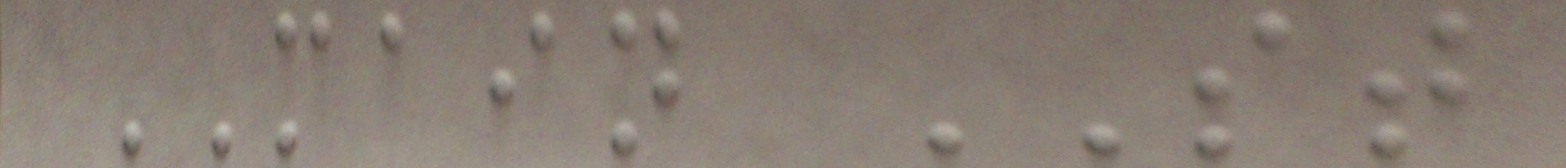MAIN ST
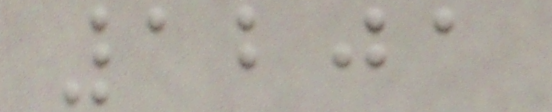1201
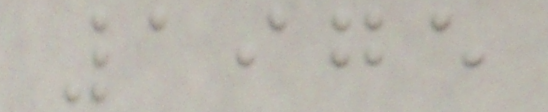1975
